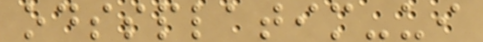odssplatim-ui
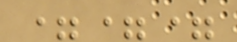===
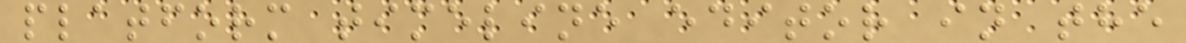platform timeline editor in the
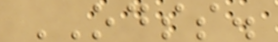ODSS.
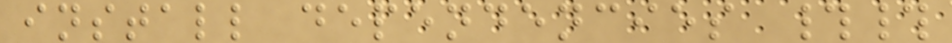install dependencies ##
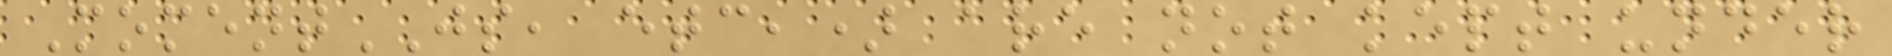MomentJS, etc,) are not kept under
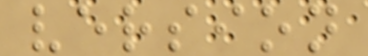version
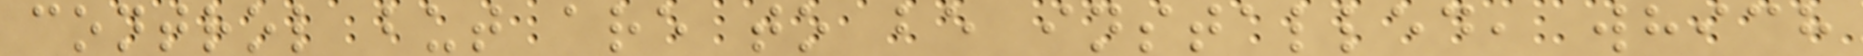control but are to be installed, which
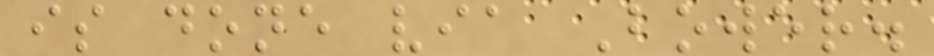is done via Bower.
